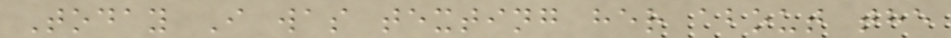Today I was texting her about the
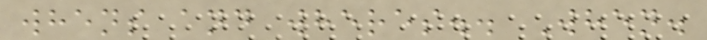whens and wheres.. When.
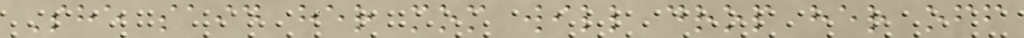She said her mom will drop her off
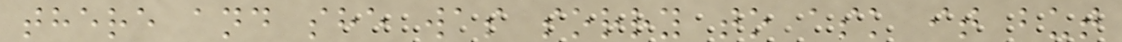there and she was sorry to ask it but
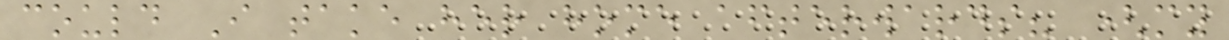could I take her home afterwards? (my
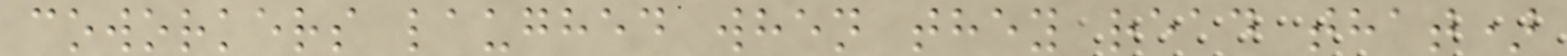coworkers laughed when they read that)
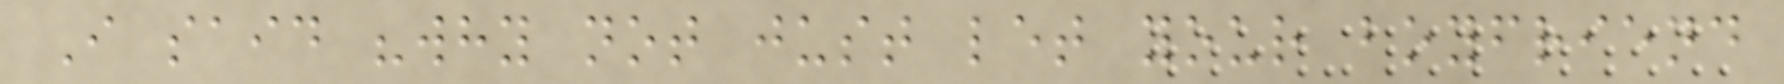I said "why not just let your boyfriend
